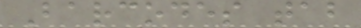Barcodes tab
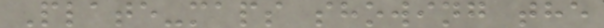Plate-maps showing the
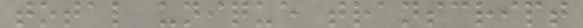total unique transcript
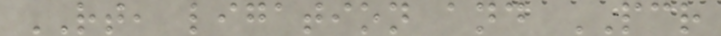RT, ligation and PCR
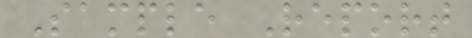Sample Report
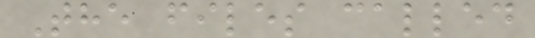The files called
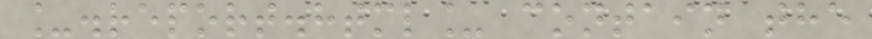_.report.html_ contain the
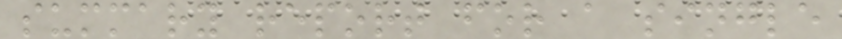summary report for a single
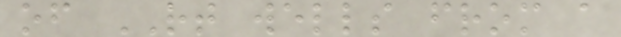of RT wells from a
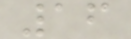16
